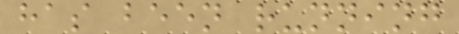has been running
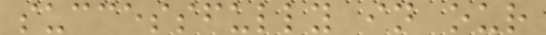successfully in our
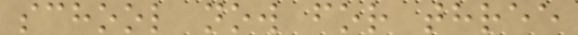school now for three
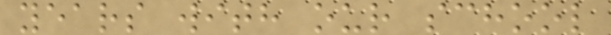years with our school
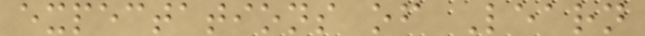expectations of Learn
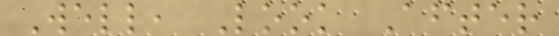Well, Look After
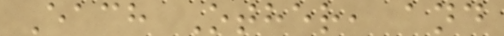Each Other, and
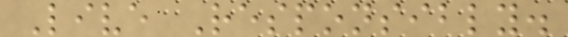Live Responsibly.
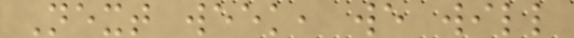Next week, we will
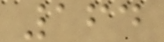164
